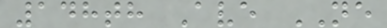148th Ave NE
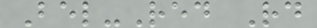Bel-Red Rd
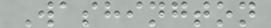Washington
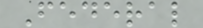Federal
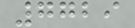7729
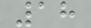18
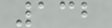132
